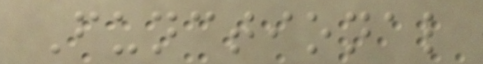Functional
